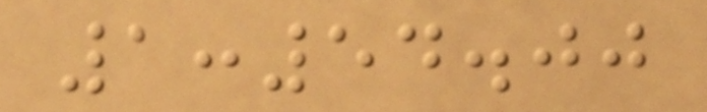1:54.00
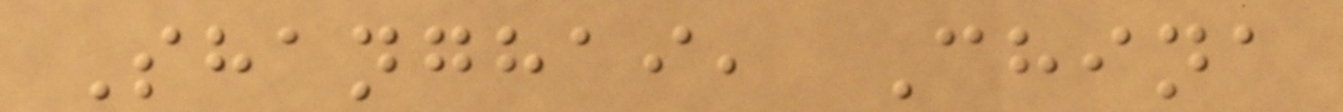Shanghai, China
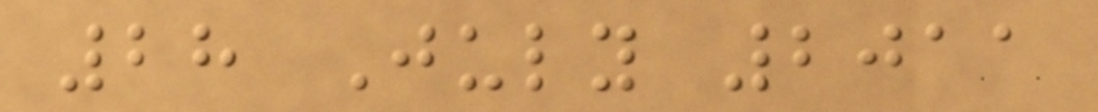28 July 2011
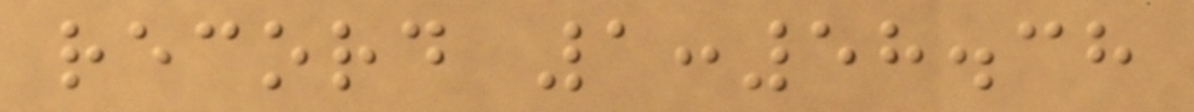record 1:58.38
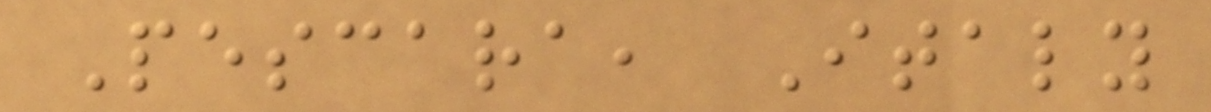Pescara, Italy
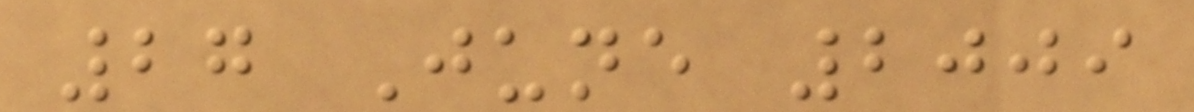27 June 2009
